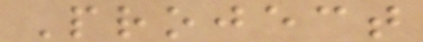Project
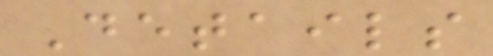Details
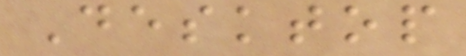Desktop
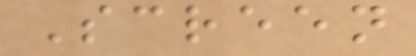Screen
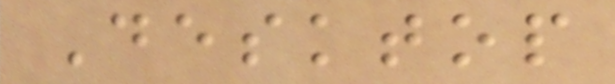Desktop
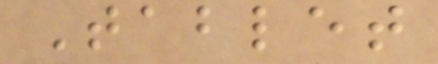Tablet
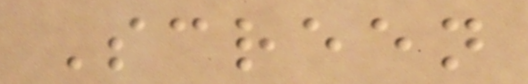Screen
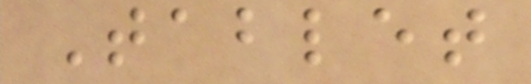Tablet
